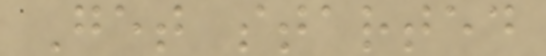Get started
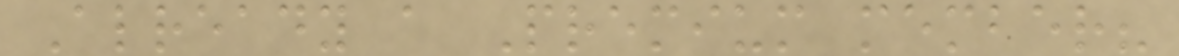Already a Premium member?
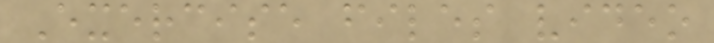Exercise files video
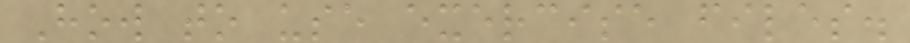How to use exercise files.
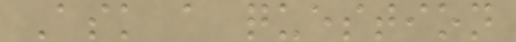Ask a question
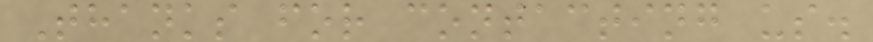Thanks for contacting us.
